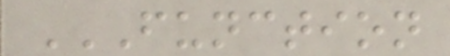FUNCTION
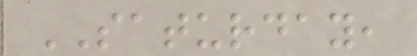SATURDAY,
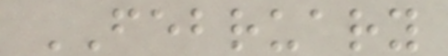FEBRUARY
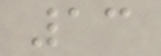13
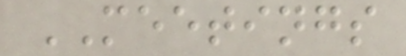MEETINGS
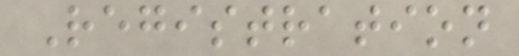Registration
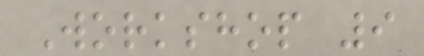Workshop 9
